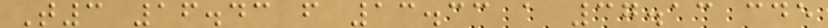T3 16.43 f 13.33 a 37.13 cde
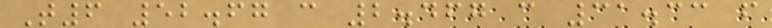T6 52.67 c 2.467 c 31.33 f
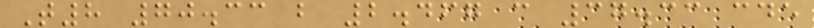T8 70.33 b 2.467 c 37.33 cde
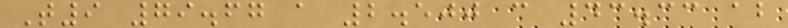T9 79.67 a 2.500 c 43.33 ab
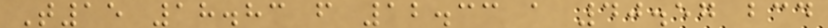T15 18.83 f 12.33 a 40.57 bcd
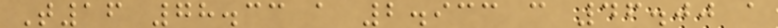T16 78.33 a 2.933 c 46.00 a
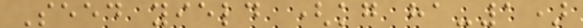Seed yield (kg ha-1)
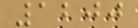1200
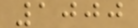1000
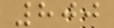800
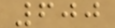600
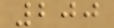200
